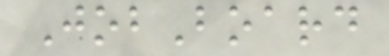JobBoard
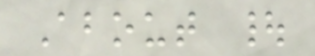About |
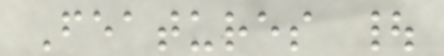Features |
